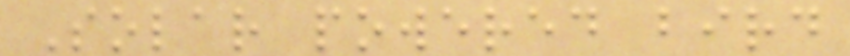Solar powered bird
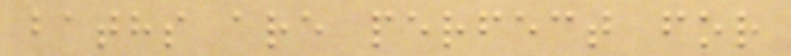baths are perfect for
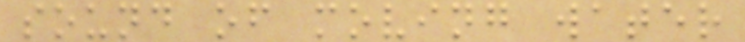sound of moving water
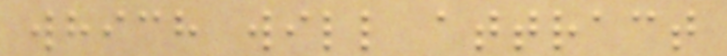which will attract
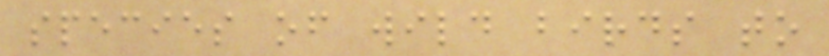species of wild birds to
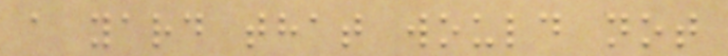a yard that would not
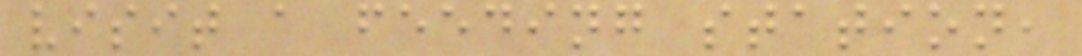visit a feeding station,
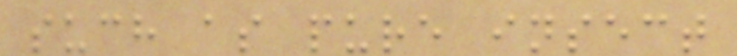such as pure insect
